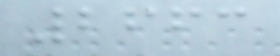2663
